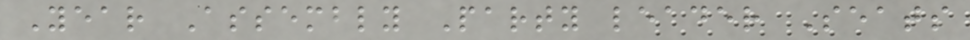Year Assembly Party leader Seats
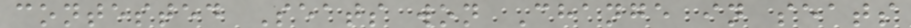contested Seats won Change in seats
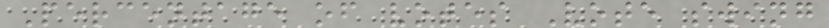Percentage of votes Vote swing
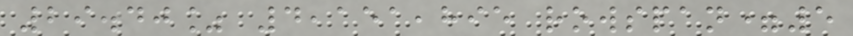29.40% 4,151,895 rowspan=5
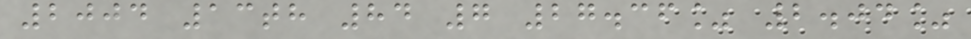2004 13th 84 7 27.36% 2.04%
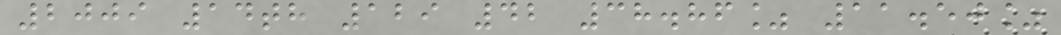2009 14th 129 42 38.86% 11.50%
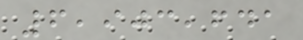6,903,641
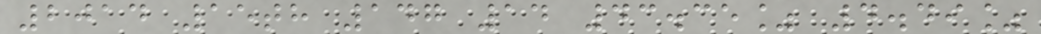2014 15th 147 14 43.35% 4.49%
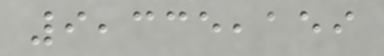9,335,159
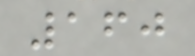160
